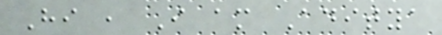Hi , I am Aditya
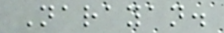Narayan.
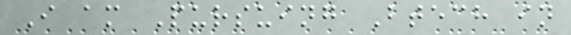I am Pursuing Btech in
